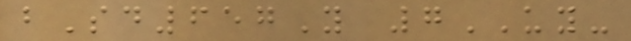bSd657Y 7UY-
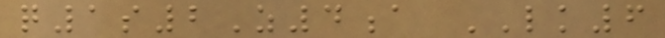q1s2Z4a LK6
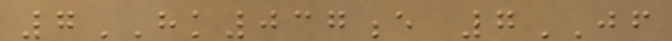7HK037e 7JF
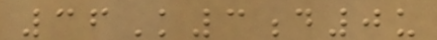36K3d0u
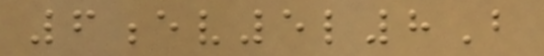6ev5l8B
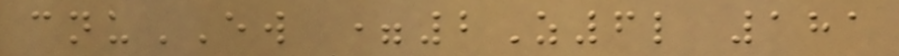cnuEW =2Z6l 181
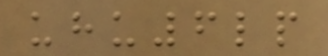uhu6lp
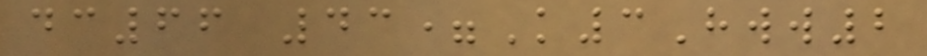dc66 43=K3Hww2
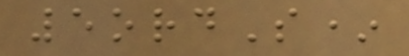5ordS*
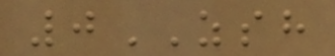0ZSH
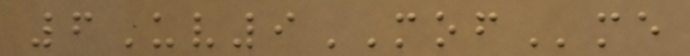6Uv9MOFme
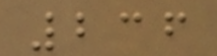236
